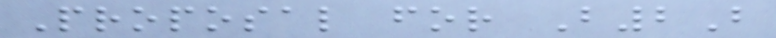Proposal for B2B
